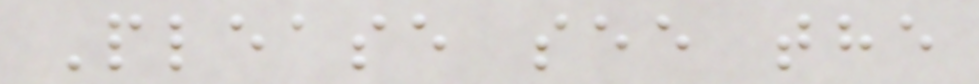Please see the
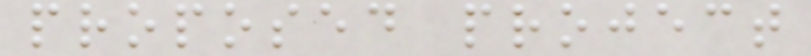proposed project
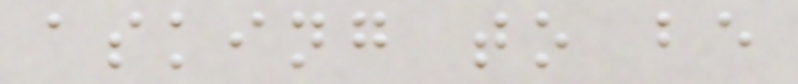asking to be
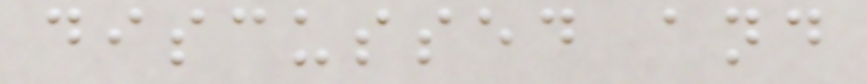discussed and
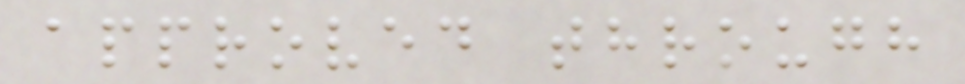approved through
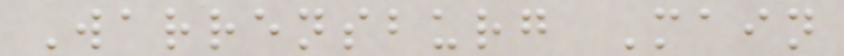Warrensburg Main
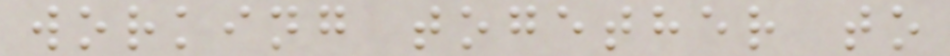working together to
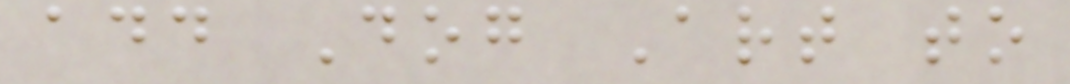add Dog Art to
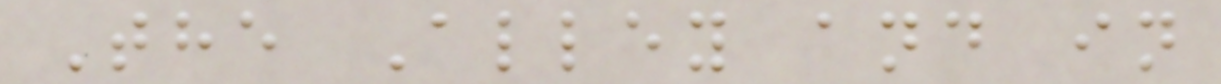The Alley and in
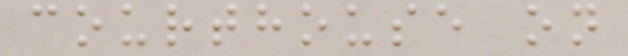courthouse on
